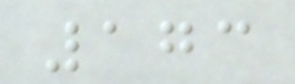173
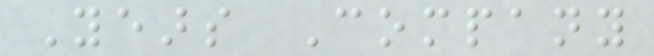Years Company
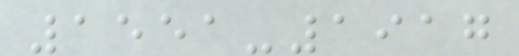1551-1917
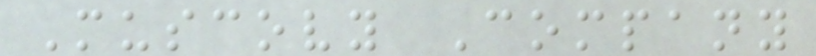Muscovy Company
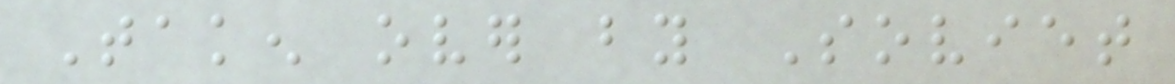Taken over by Soviet
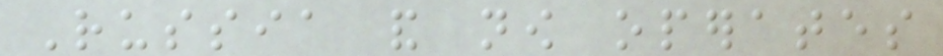Russia and now operates
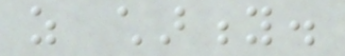as charity.
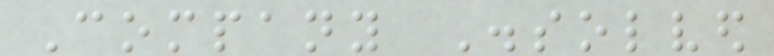Company Dissolved
